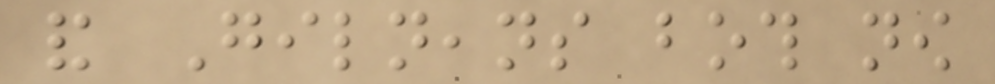and Gilneans both now
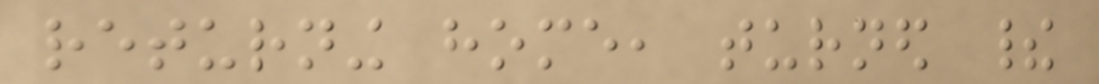returning home, turned their
